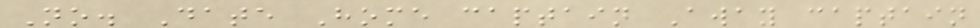No. Date Home captain Away captain
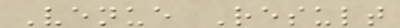Venue Result
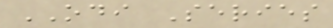ODI Series
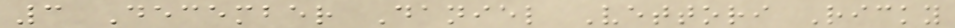3 December Daniel Vettori Ricky
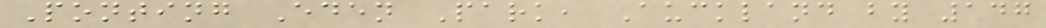Ponting Eden Park, Auckland by 147
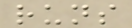runs
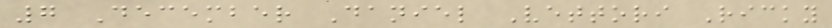7 December Daniel Vettori Ricky
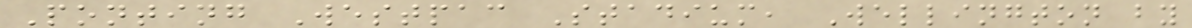Ponting Westpac Stadium, Wellington by
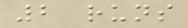2 runs
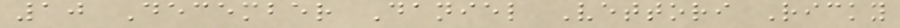10 December Daniel Vettori Ricky
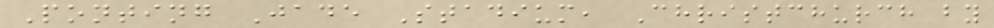Ponting Jade Stadium, Christchurch by
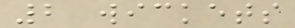2 wickets
